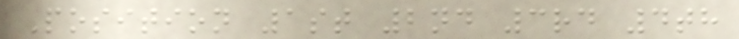Position 1st 2nd 3rd 4th
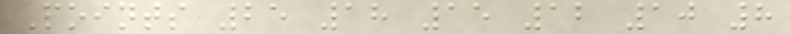Points 25 18 15 12 10 8
